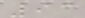93
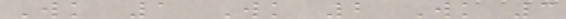Wk 1 Wk 2 Wk 3
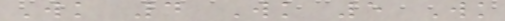Wk 4 Wk 5 Wk
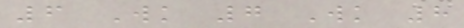6 Wk 7 Wk 8
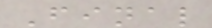Final
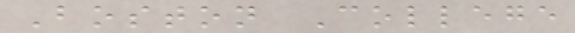Boston College
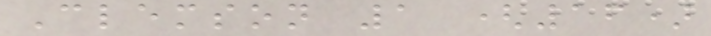Clemson 1 (16)
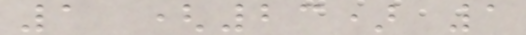1 (23) 1
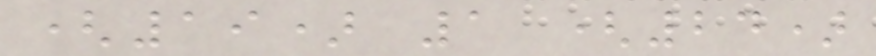(19) 1 (24)
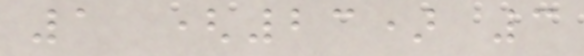1 (23) 3
